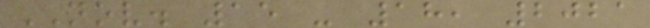NOV. 15 - 18, 2021
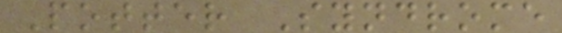Potter Syndrome
